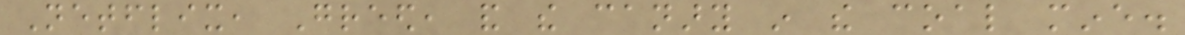Netflix, Greed, and the canary in the coal mine.
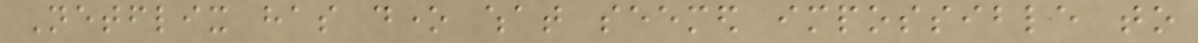Netflix has done what seemed impossible to
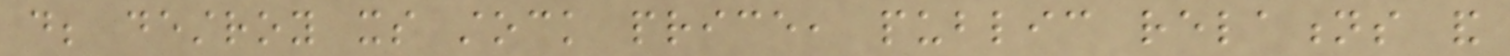do; destroy its stock price, public relations and
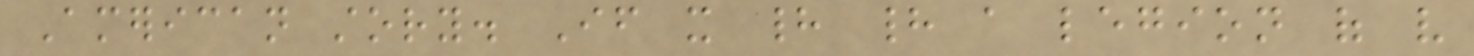American story. If it had had a legion of very
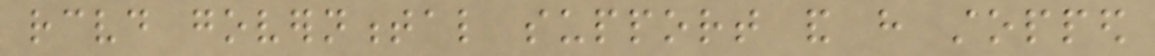received governmental support and have stopped
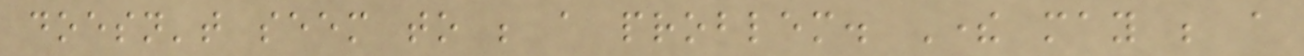doesn't seem to be a problem. There may be a
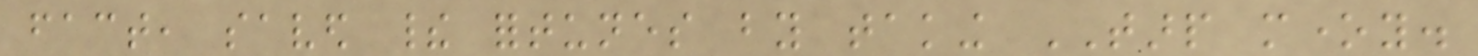fact, saved their fortunes by taking TARP money.
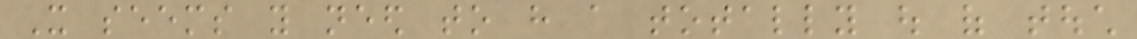It seems you need to have a totally out of touch
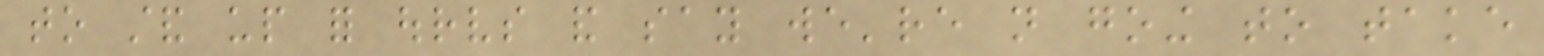to stand up for ourselves and say we're not going to take
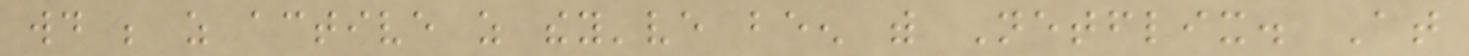would be as active as they've been with Netflix. At
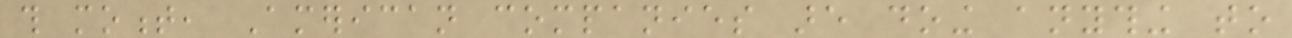this moment, American companies are doing anything to
